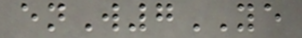enW7YE
